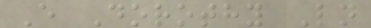E Dorothy Ln
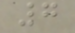7
